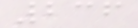236
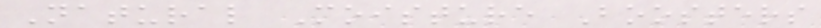Natural Moisture Boosters
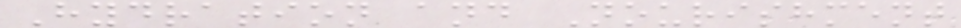Hydration and Nourishment
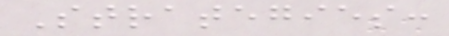Strategies:
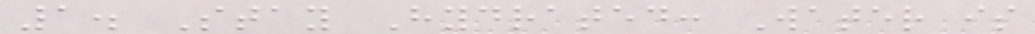1. Stay Hydrated: Water is
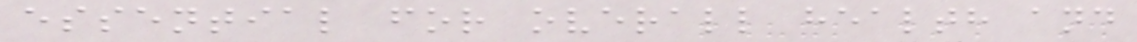essential for overall health and
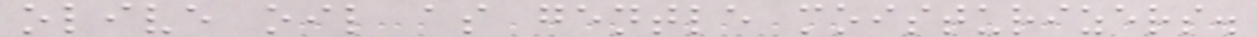olive oil as gentle moisturizers.
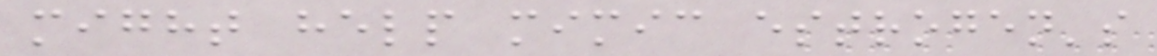might help mimic estrogen's
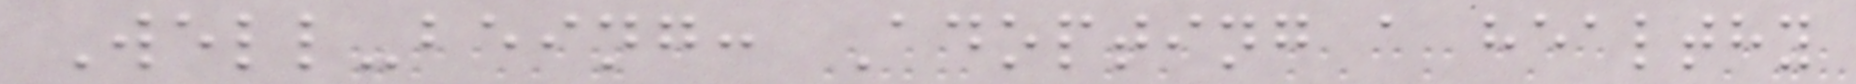Well-being: Adopting a healthy
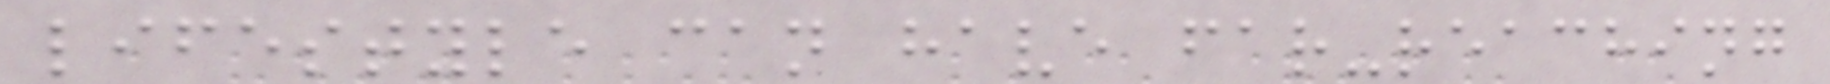lifestyle can have far-reaching
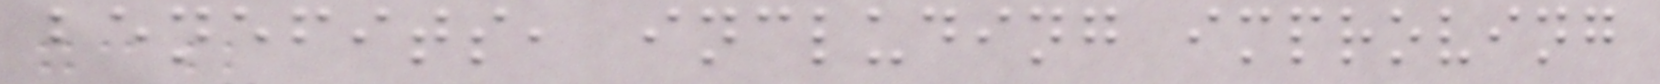benefits, including improving
